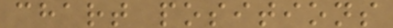chart positions
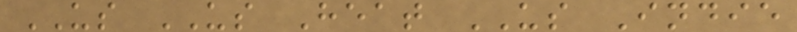US US Heat US Indie
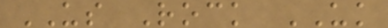US Rock UK
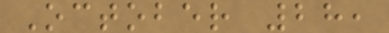October 28,
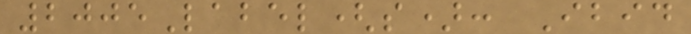2005Label(s): Ibid
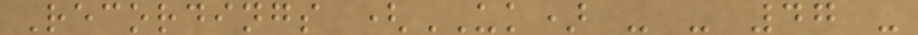Recordings (UK) - - 47 -
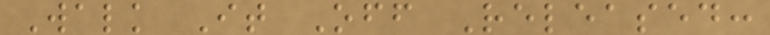Walk It Off Released:
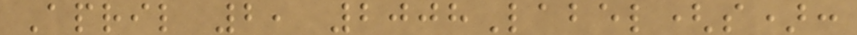April 2, 2008Label(s):
